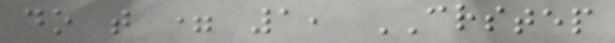do t = 1, CRSTEP
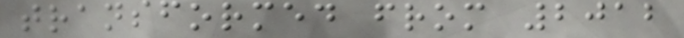transformed from 2012
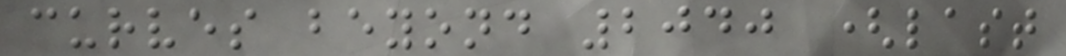curves beyond 2040 (last
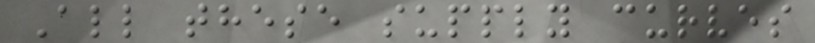All these supply curves
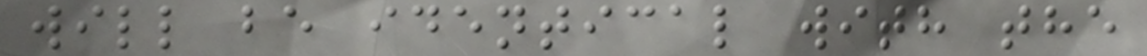will be identical with the
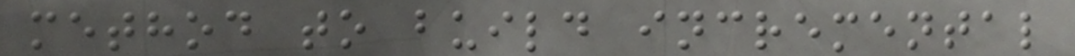method to build incremental
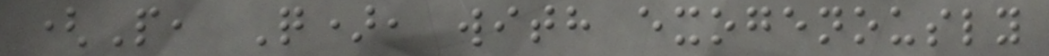(P, Q), with exogenously
